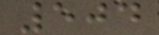504
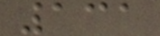131
